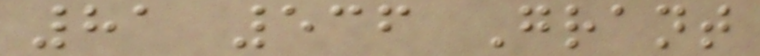81 536 Grant
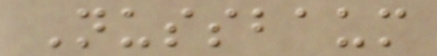Nussbaum
